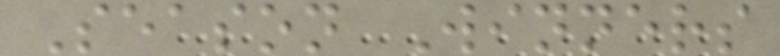Season Winners
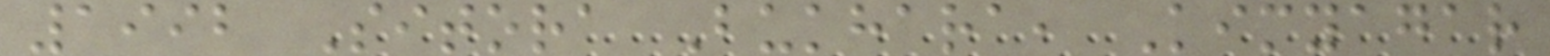1992 Sitora Bukhara, Kimyagar
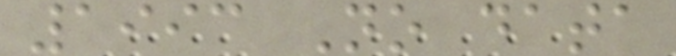1993 No data
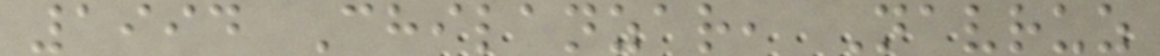1994 Chilanzar, Navruz
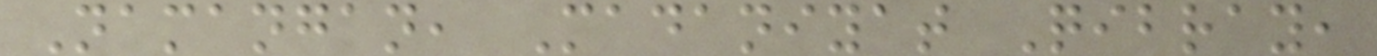Namangan, Madaniyat Qibray,
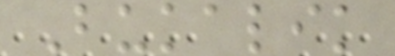Bukalik
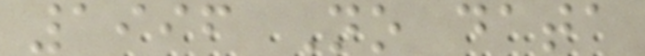1996 No data
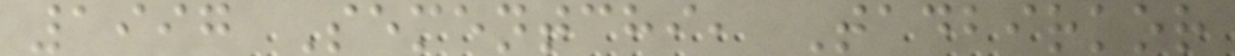1997 Sementchi, Tadbirkor
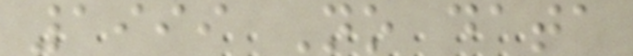1999 No data
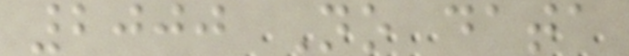2000 No data
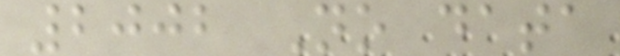2002 No data
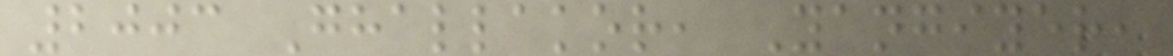2003 Ghallakor, Yangiyer,
